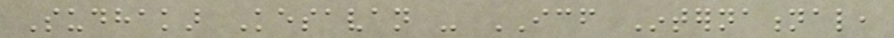Sudhakar Kesavan - ICF International,
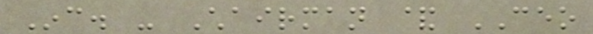Inc. - Chairman & CEO
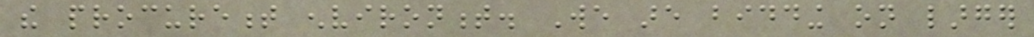the procurement environment. We are bidding on larger
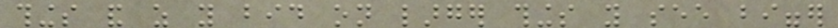things and as you bid on larger things you see bigger
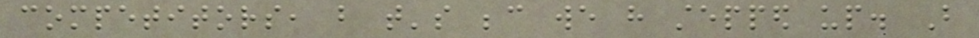competitors, but that's because we have stepped up. But
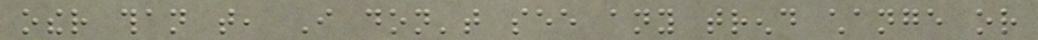other than that, I don't see any trend change or
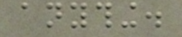anything.
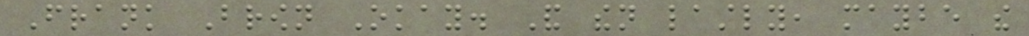Frank Brown Okay. And then lastly, maybe the
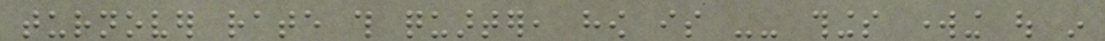turnover rate this quarter, how is -- things working out in
